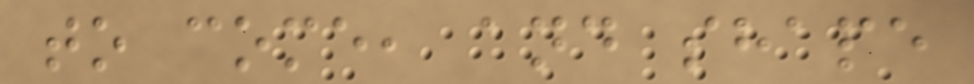to come, and shape
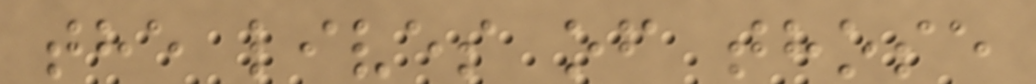the lives of those
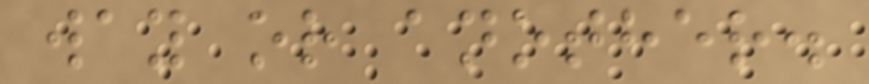way or another.
